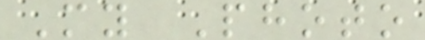My Photo
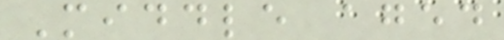Middle aged
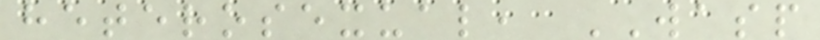heterosexual, WASP
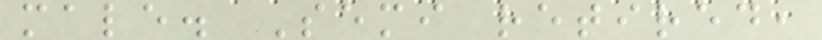male. Semi retired,
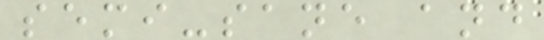semi-sane and
